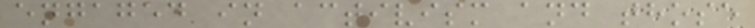engaged in activism and those
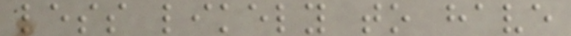less likely to have
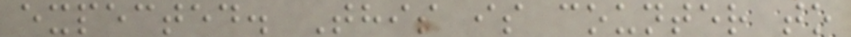expected. This is counter to
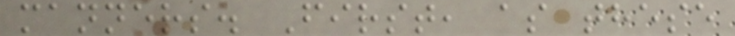manners. First, as these
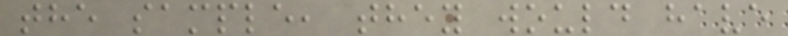the sample, they would have
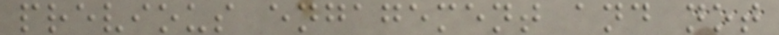previous engagement and not
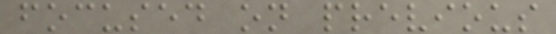focused on previous
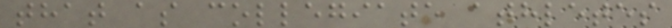that as collegiate athletes
